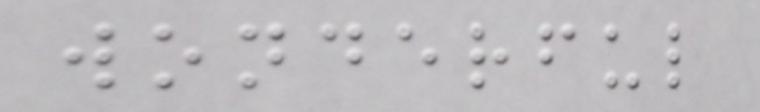wonderful
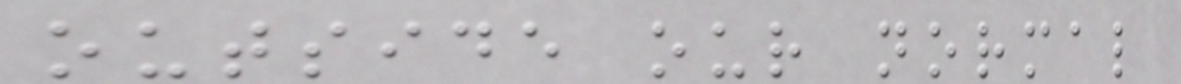outside our normal
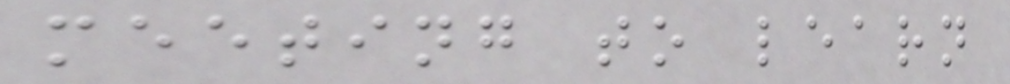meeting to learn
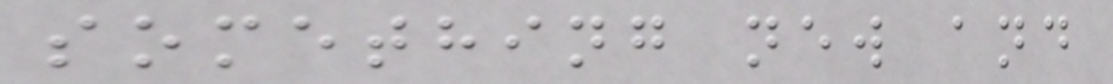something new and
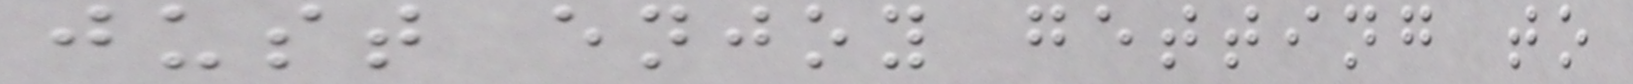just enjoy getting to
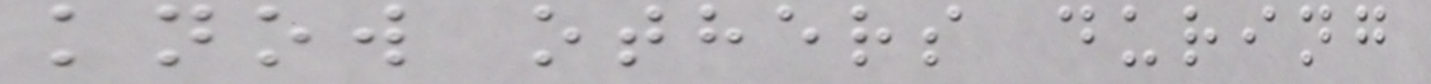know others during
